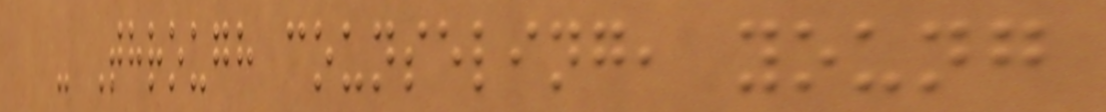- Through counseling, young
